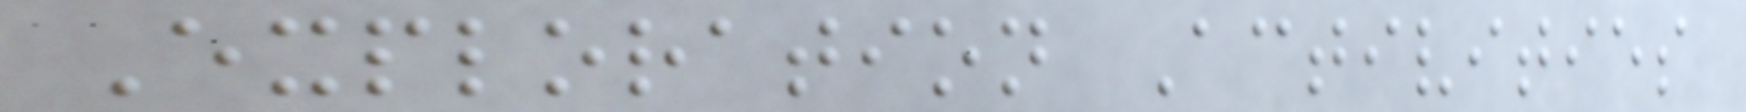Exploration Activities
